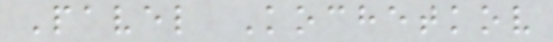Pavel Kochetkov
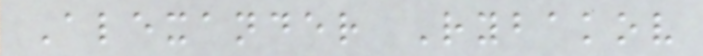Alexander Rybakov
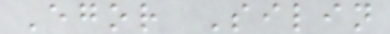Egor Silin
